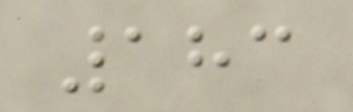183
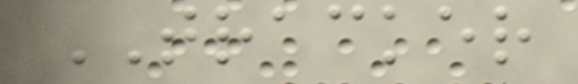TRACKER
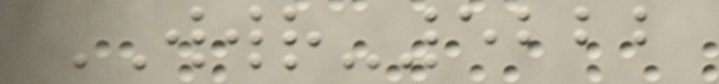WWR-5222
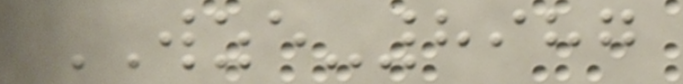WZE-8987
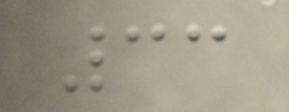33
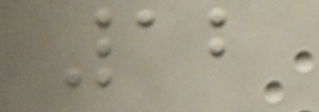12
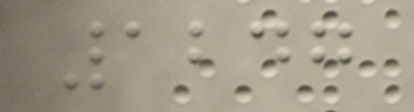1247
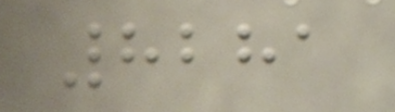8281
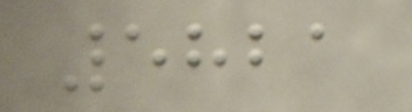5821
